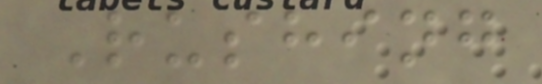Rushing
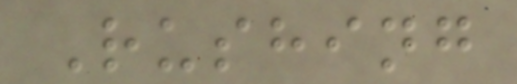Rushing
